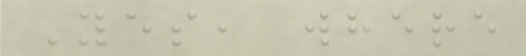Yes, where
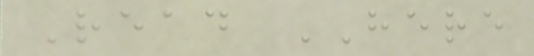Read HERE
